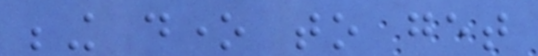being done to get
